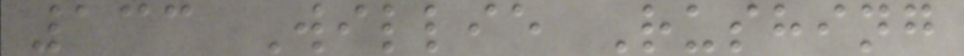133 Willie Rushing
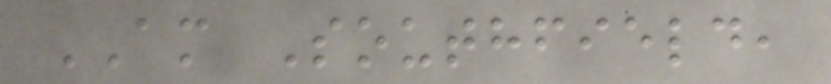AM Southfield,
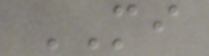MI
